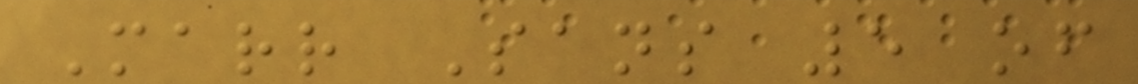Marr Sans 5 of
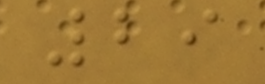29
